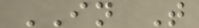IN T
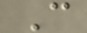C
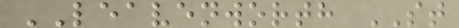LEAVENWORTH ST
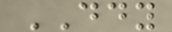DDY
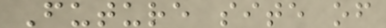Future site of
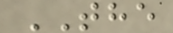THE
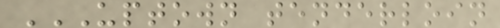UPTOWN TENDERLOIN
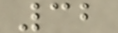32
